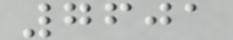7601
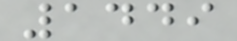1449
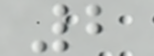2
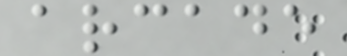arcade
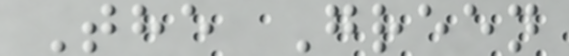The Green
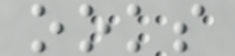ooks
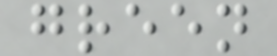green
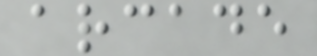arcade
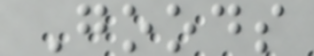Goods
